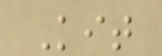Kit
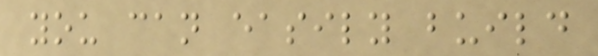you can easily build
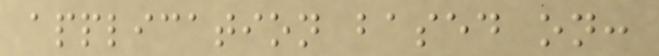application based on:
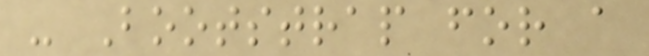- Bootstrap for a
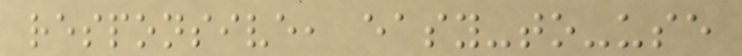responsive, easy-to-use
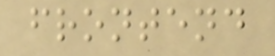frontend
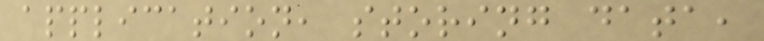application, storing data,
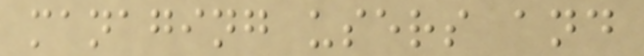managing users and
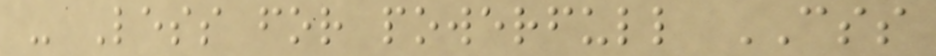- Less for powerfull CSS
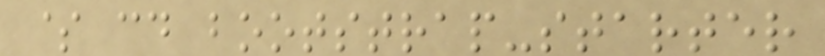$ cd bootstrap-starter
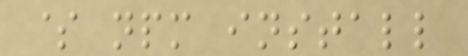$ npm install
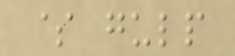$ gulp
